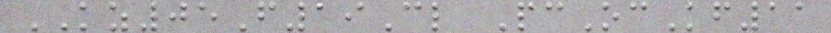KZ05F19Cl PcOcKf11
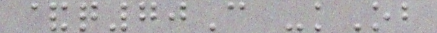&q70C -kOb
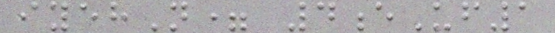iyehN= 4eUf1
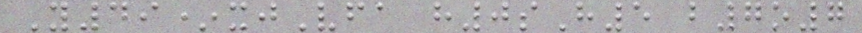Y49*xjVfa h0sH5 b7o7
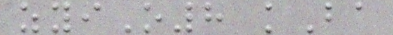zyiO8 kBa
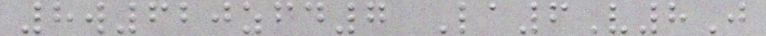8w620zfd7 La6V8J
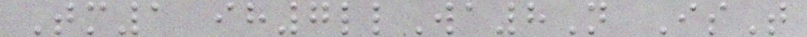Tm1 ih7llWa8N IsT
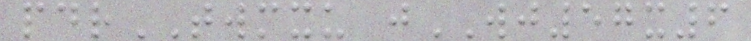pdrTWMXU jWJ57x6
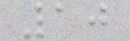10
